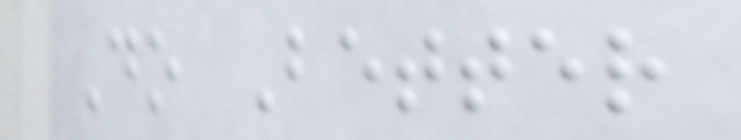Do Better
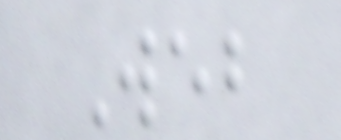Web
